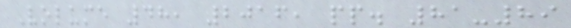Volume 48, 2016, pp. 81-89
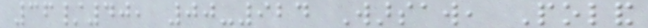36/40, 00-924 Warsaw, Poland
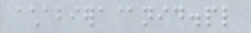achabiera@nid.pl
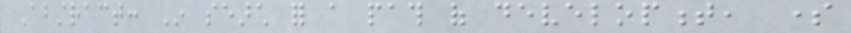Abstract: In search for a path of development, some
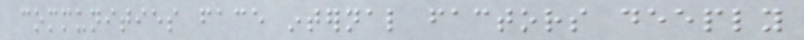communities face internal factors deeply
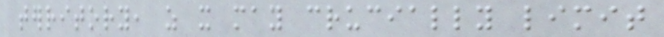territory, as it may crucially limit
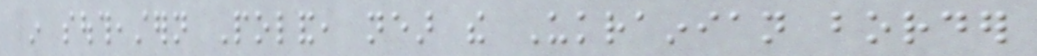in southeastern Poland, near the Ukrainian border
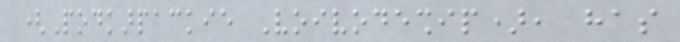(Podkarpackie Voivodeship), has
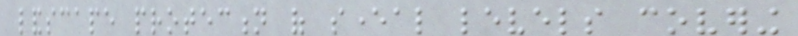landscape protection of several levels covering
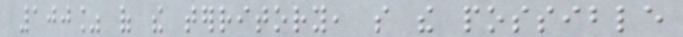100% of the territory, so the possible
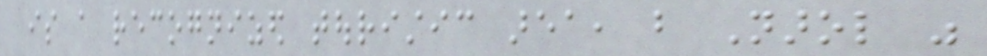is a recognized touristic area, but Narol was
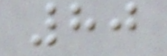80
